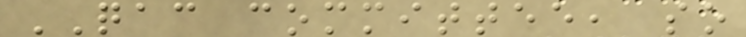QAC committee, so
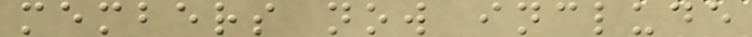members now include
